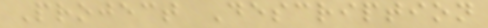Project Description
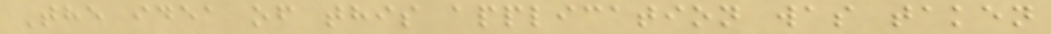The idea of this application was taken
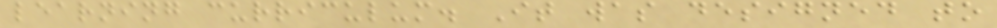learning curriculum. It was designed to
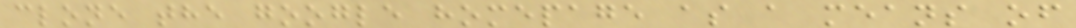clone the google homepage as a means of
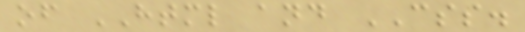of HTML and CSS.
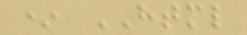* HTML
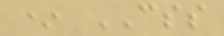* CSS
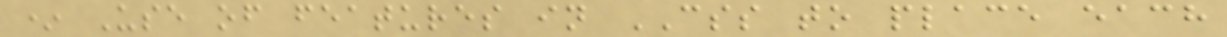* Use of features in CSS to place each
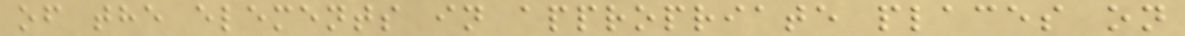of the elements in appropriate places on
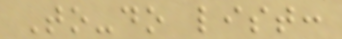To-do list:
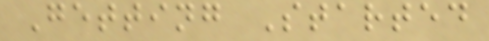Getting Started
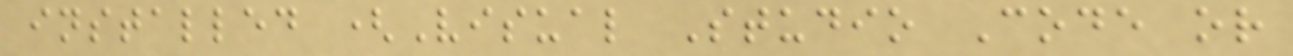installed (Visual Studio Code or
